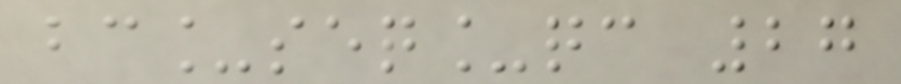bc_seq_qc 27
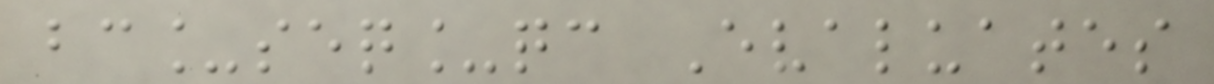bc_seq_qc Evaluates
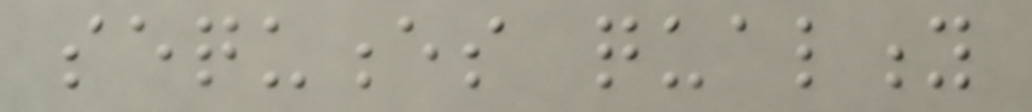sequences quality
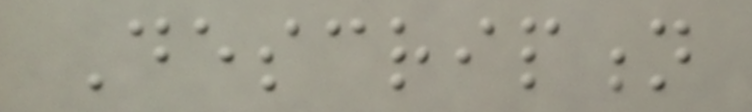Description
